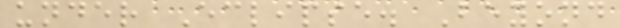under Eclipse. Beyond
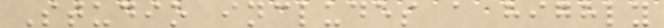Studio includes a highly
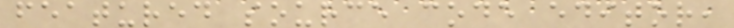featured source code editor,
